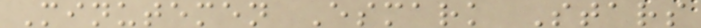Minutemen Esmark Stars
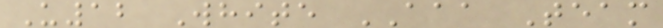U12 White AAA Team
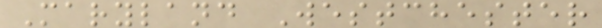Maryland Westchester
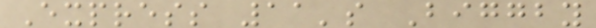Express 11's Biggby
